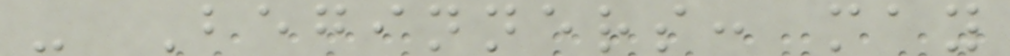- Beginners: may
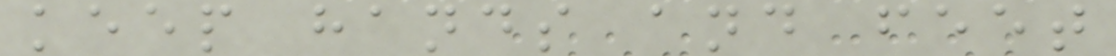keep hands and feet
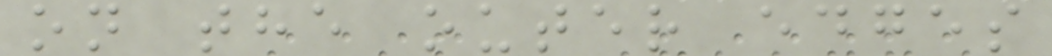on the outer edges
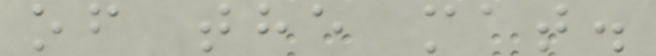of the mat.
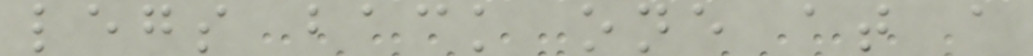legs back one at a
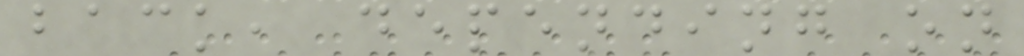back, depending on
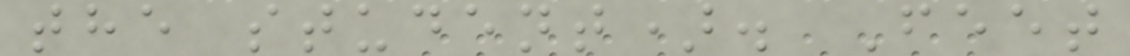the student). Feet
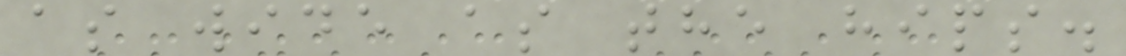as wide as the hips.
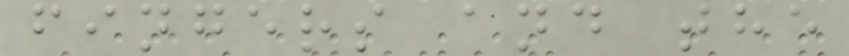fingers and the
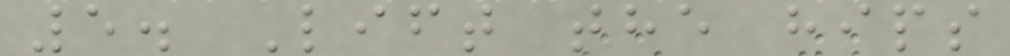5. Lift the hips
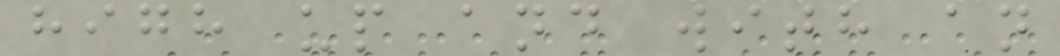high up and with an
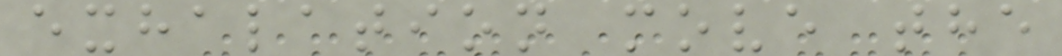exhalation move the
